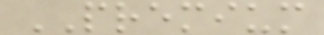PREMIUM
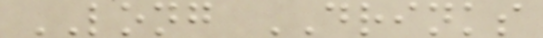LONG DRINKS
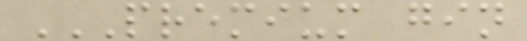PREMIUM GIN
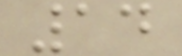14
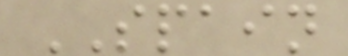SPAIN
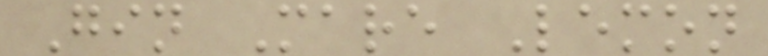Gin Mare Lemon
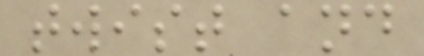twist and
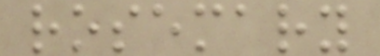rosemary
